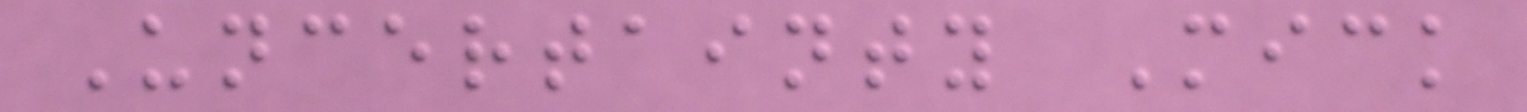Uncertainty Mick
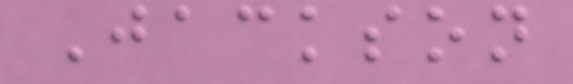Jackson
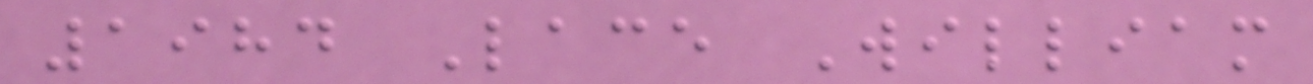1984 Lace William
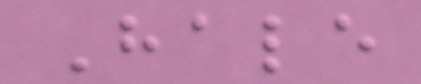Hale
